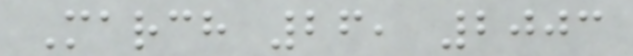March 26, 2003
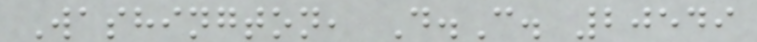Washington, D.C. 20549
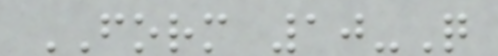FORM 10-Q
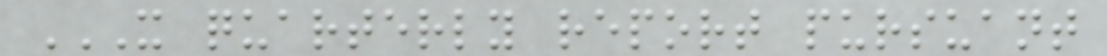X QUARTERLY REPORT PURSUANT
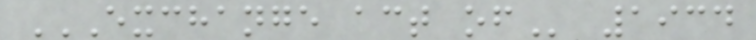EXCHANGE ACT OF 1934
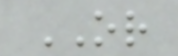OR
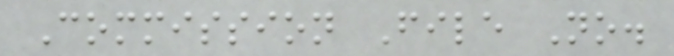Commission File No.
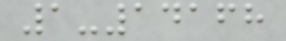1-14168
